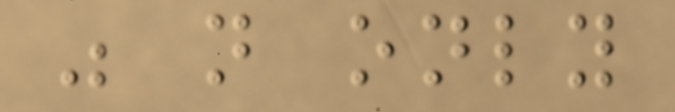was not only
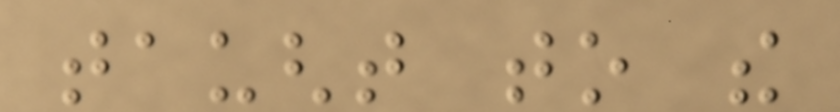taught to the
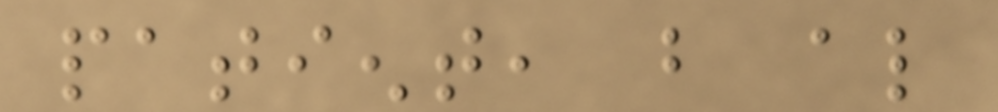patient, but also
